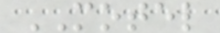MOTEL
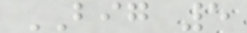BIG 5
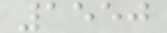1550
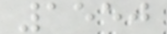1550
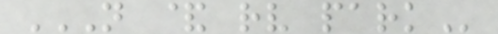N & RV PARK
